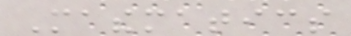Mathematics
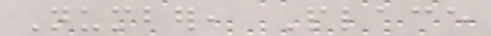Number, Place
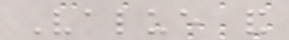Value and
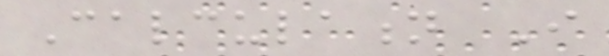Calculation I
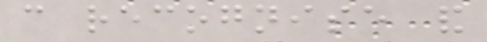can recognise and
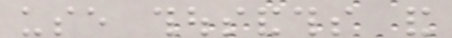use thousandths and
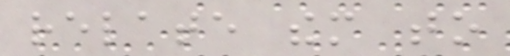relate them to
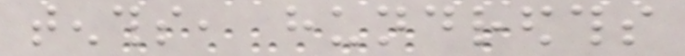tenths, hundredths
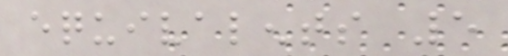equivalents 5
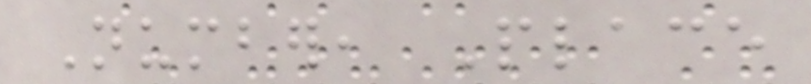Number, Place
